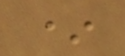*
